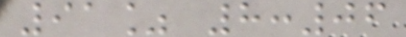91% 8:06
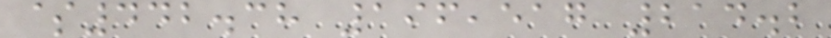$442.38 196,517 214.2
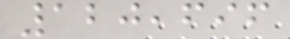120,696
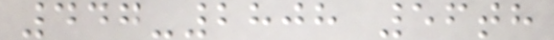447-2808 56th
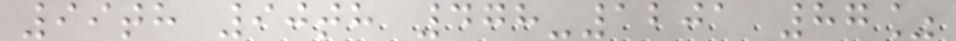99th 90th 478-1201 87%
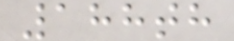188th
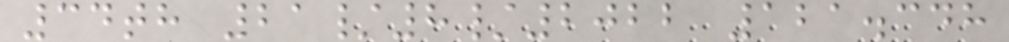34th 21/8/2022 121.348
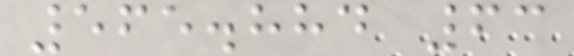565.884 63
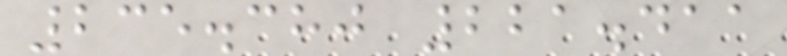235.380 221.411
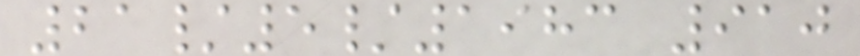21/5/1983 910
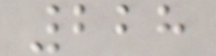228
